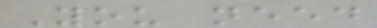You need
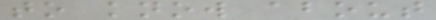to know about
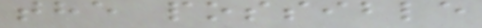the possible
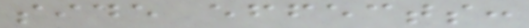side effects:
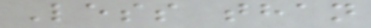Less than
